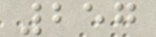257
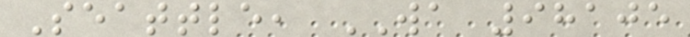Seattle, WA 98105
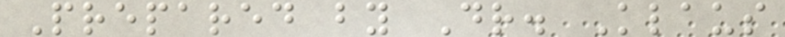Prepared by Dr. Klaus
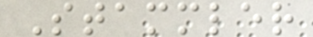Stammler
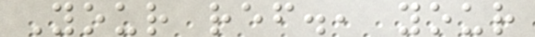Your ref., your
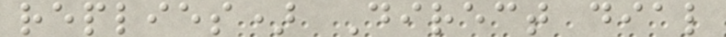replies) Direct dial
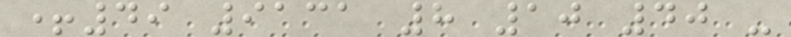+49 9131 8 10 40 -
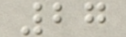27
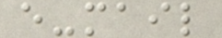e-mail
